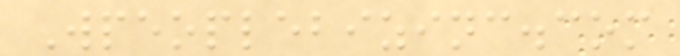Wpeoplebizinc.com
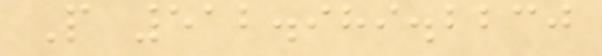P 512.989.2230
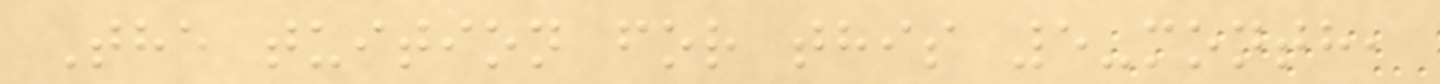The tuition for this 5-month,
